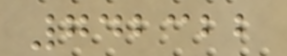742322
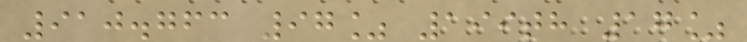910.763 97% 199th 17%
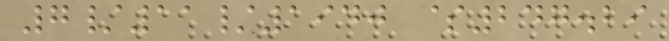7/11/1940 $247.29
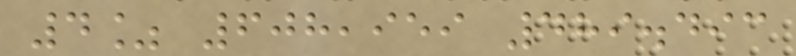4% 608,959 489.493
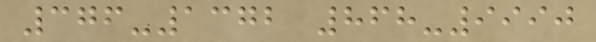376-1372 868-9990
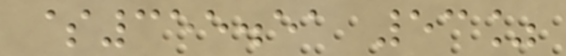$355.51 53%
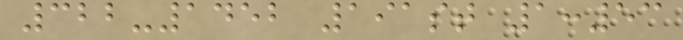322-1452 191st 1:53
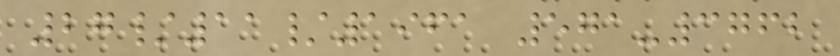27/11/1961 571-3762
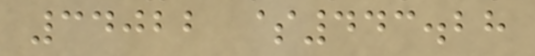34022 $443.28
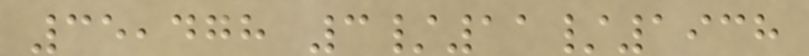35,478 3/11/1938
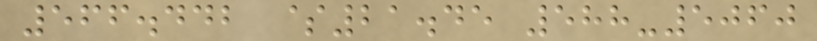566.442 $21.45 588-5060
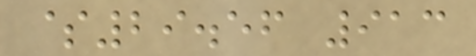$29.56 913
